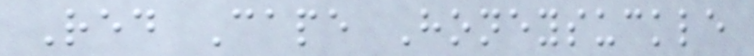Red Cape Honeysuckle
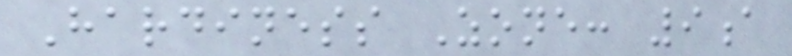Hardiness Zone: 9a
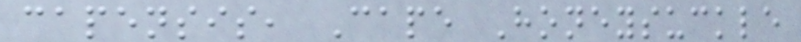capensis, Cape Honeysuckle
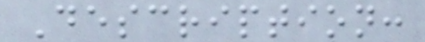Description:
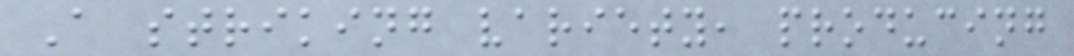A striking variety, producing
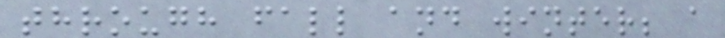through fall and winter; a
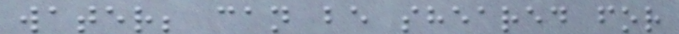water; can be sheared for
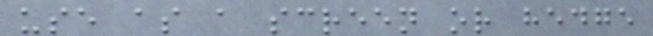use as a screen or hedge
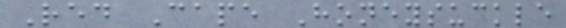Red Cape Honeysuckle
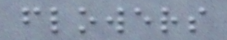flowers
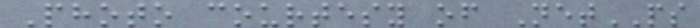Photo courtesy of NetPS
